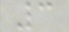3
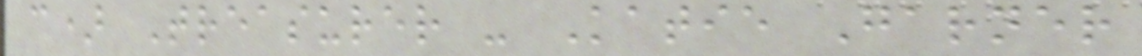c) Treasurer - Katie Garner
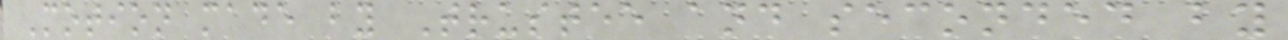Motion made by Trustee and seconded by
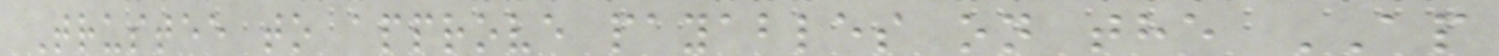Trustee to approve payables on the AP
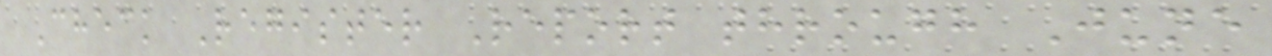Check Register Report through June
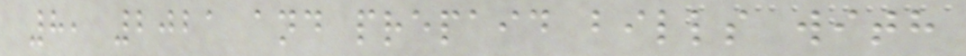8, 2021 and prepaid bills with
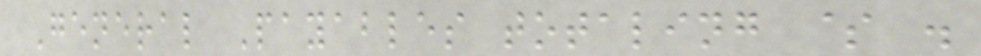General Payables totaling $ .
